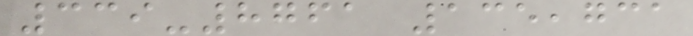339-8761 135,731
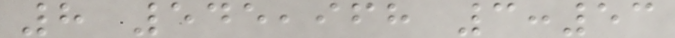8 545,968 3:53
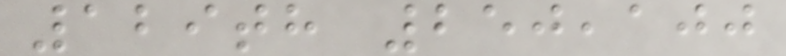129th 250,100
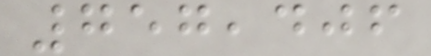757,406
